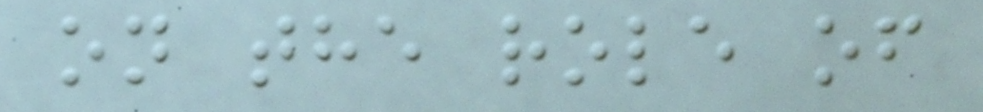on the role of
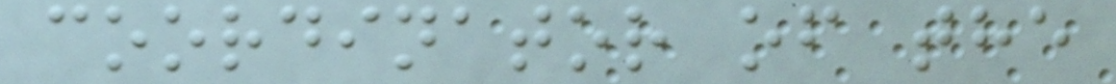coordinator of the
